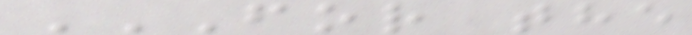FOR THE
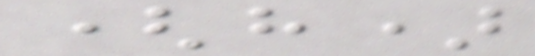(h)
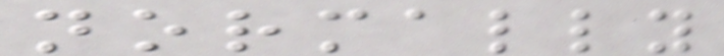normally
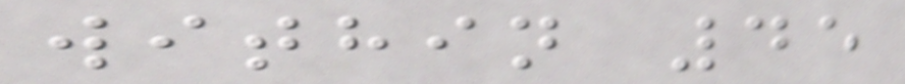within 45
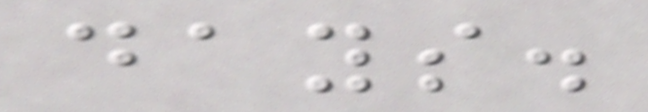days.
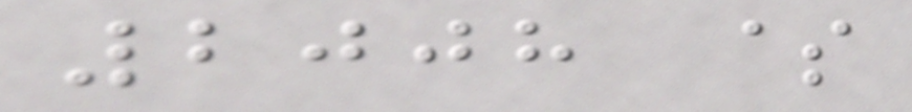2008 $
